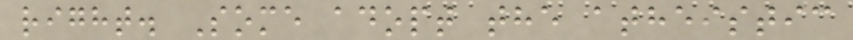right. Some adopt the atheistic
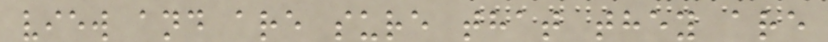view and are sure that they are
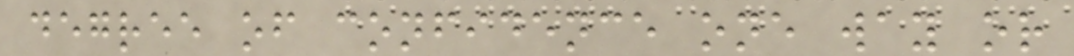degree of confidence one way or
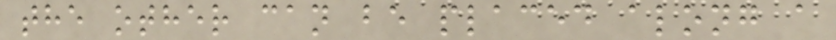the other can be placed along a
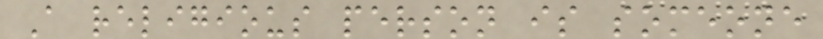A religious person is someone
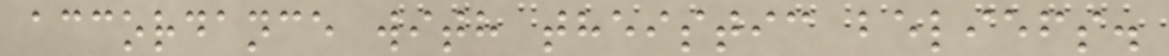accordance with theistic beliefs.
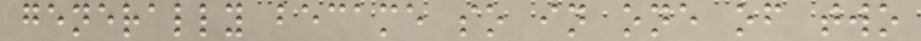generally became so in one of two
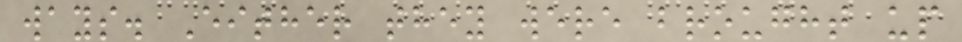ways. Either they were brought up
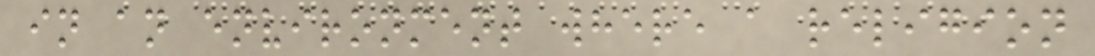in an environment where a religion
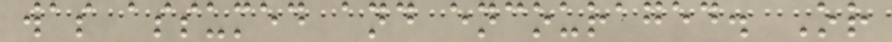was assumed and encouraged. Or
